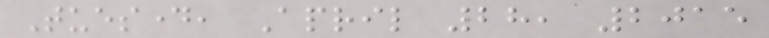Tuesday, April 28, 2015
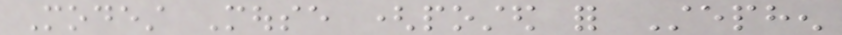Modest Mouse (posted for Stephen
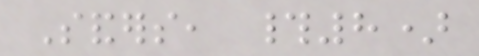Sanders, #8)
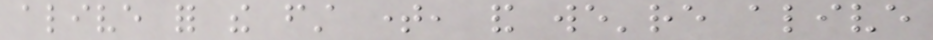alive for the first time, and we're alive
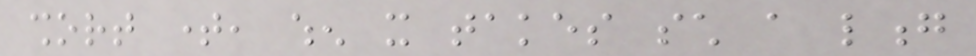short time, when it takes such a long
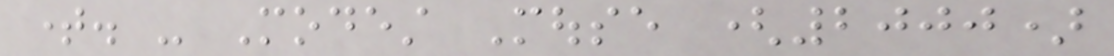time. - Modest Mouse (2000)
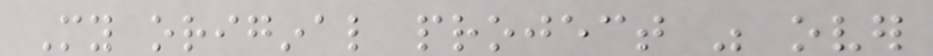My original project was over
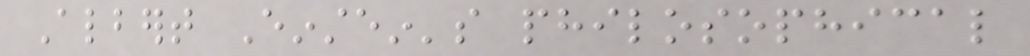Albert Einstein's philosophical
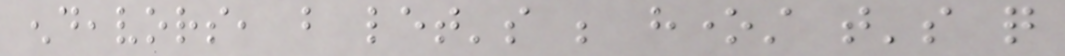endeavors, but let's be honest that's quite
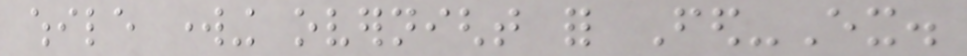while working overnight for Fed-Ex.
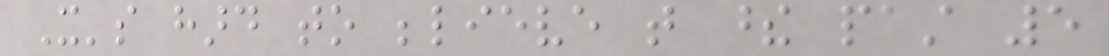It's hard to believe that these past 5
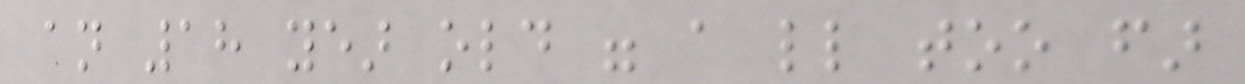an 18 year old were a little too far
